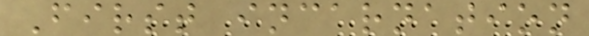First incarnation
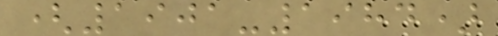(1901-1984)
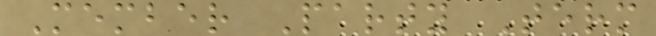Member Party Term
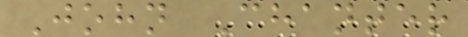John Chanter
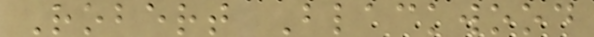Robert Blackwood
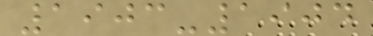1903-1904
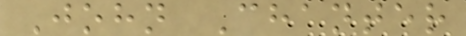John Chanter
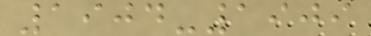1904-1909
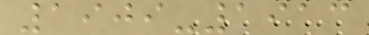1909-1913
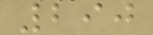290
